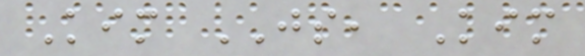Kim JS, Kim
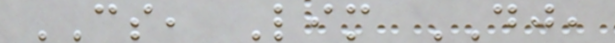CS, Lim DJ,
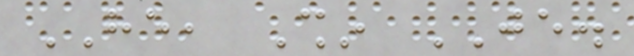HE, Shin JE.
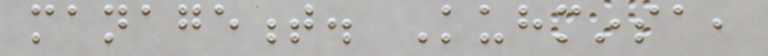management. Kuhminsa,
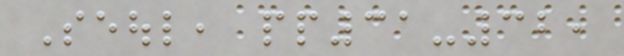Seoul, pp31-32,
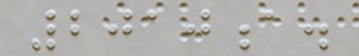2010a.
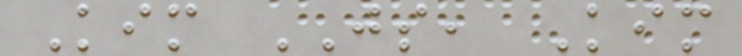Kim JS, Kim
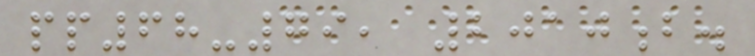pp68-79, 2010b.
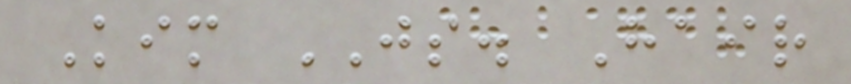Kim JS. Hair
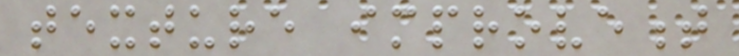texture improvement
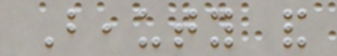Beauty and
